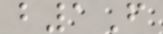b1F
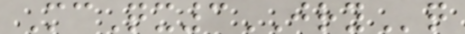McQx3JRYq
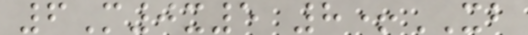6M0x5 8+XB
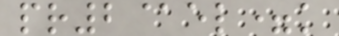pr2@el=k
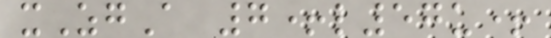xZgA 7+l57u+
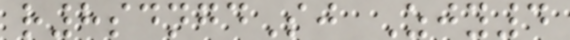r8sdngdSj Zjy4
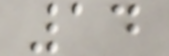14
